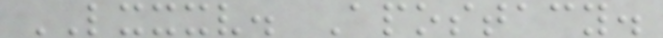LXXXV. Apostacy.
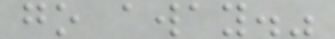go away."
